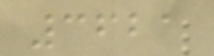3621
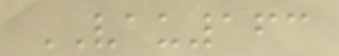VAU163
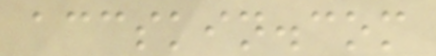accskin.com
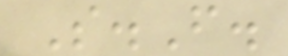S.F.
